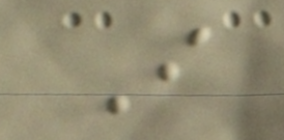I
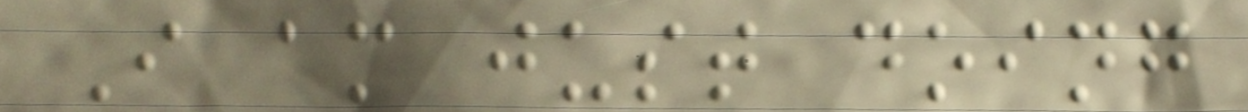I am just doing
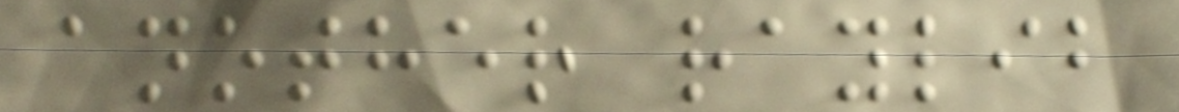another raylib
